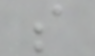s
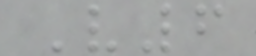V6
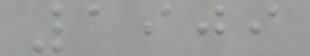1909
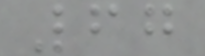67
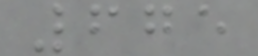675
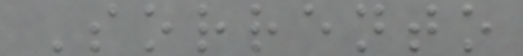Sorrento
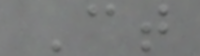Ct
